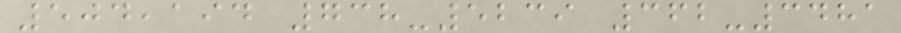504,194 738-5239 362-3481
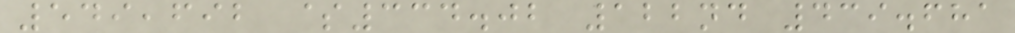549,692 $334.02 122nd 439.681
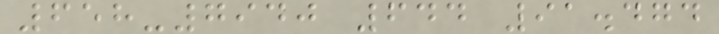658-7940 644 91.474
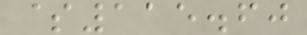$115.60
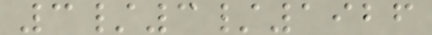3/3/1926
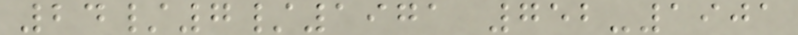24/7/1971 752-1901
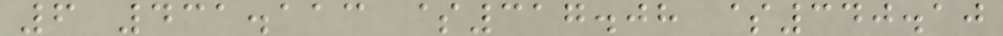6 431.113 $317.08 $340.10
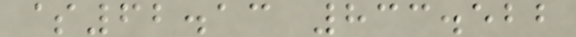$62.13 833.522
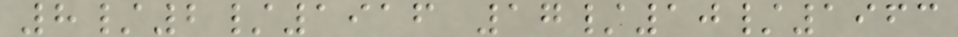8/2/1916 17/10/1963
